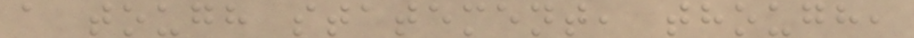a tough statement, though,
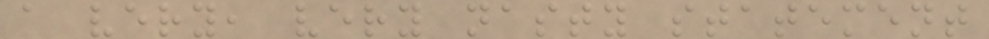a very, very nasty statement
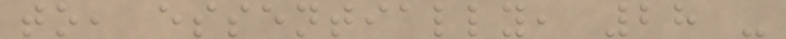to, essentially, 28 -
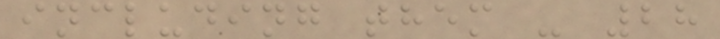including them - 28
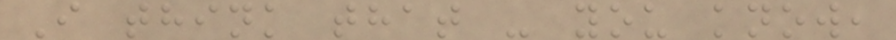I think that - you know,
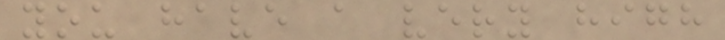you have a very high
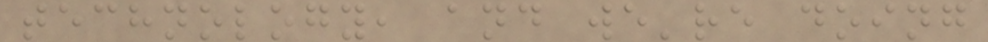technology, and we're doing
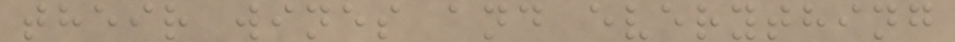their wines and everything
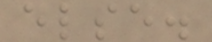else.
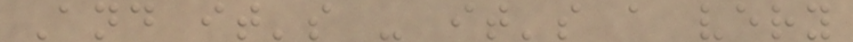And it's - it's a very
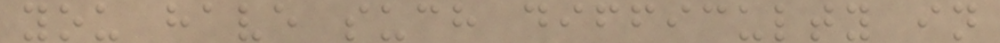you have such difficulty in
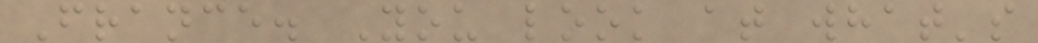France. You look at what's
